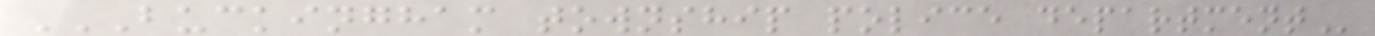BUCKINGHAM TOWNSHIP POLICE DEPARTMENT
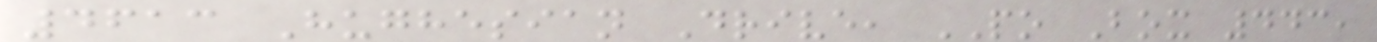4613 Hughesian Drive, PO Box 443,
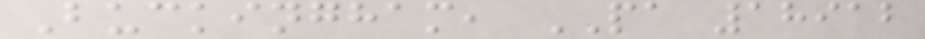Buckingham, PA 18912
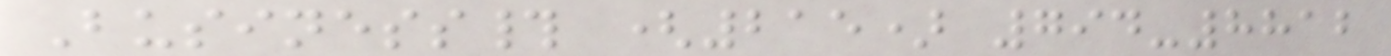Business# (215) 794-8812
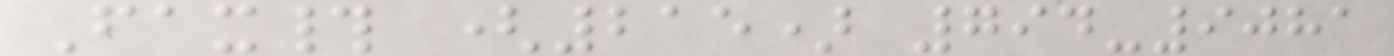Fax# (215) 794-9081
